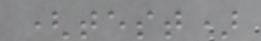(test)
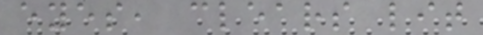eyes, clears lit
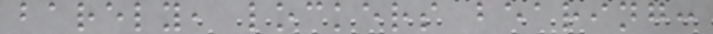barely, lockers bearing:
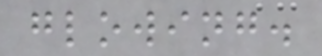glowing.
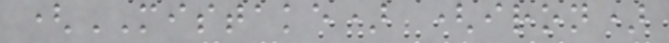(MISTAKE) (iron)
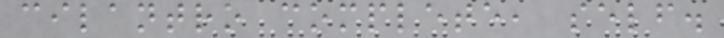cilantro complete, self.
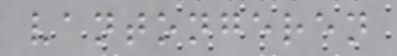vantongeren
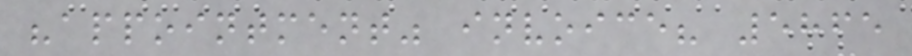"appointment" invoice? 5865
